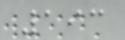193
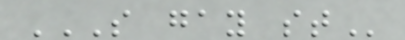S GAY ST
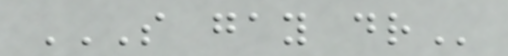S GAY DR
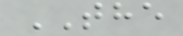THE
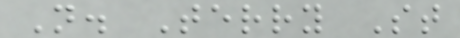N. Terry St
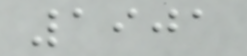1901
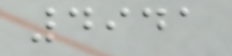4941
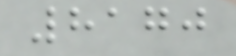8170
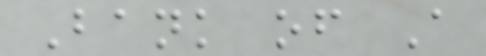Bank of A
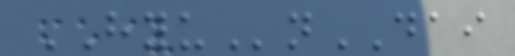HYUnDAI
